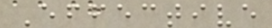Effective
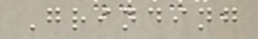Grinding
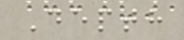Depth
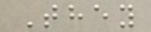They
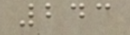243
